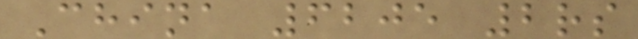China 6205 2rs
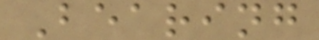Bearing
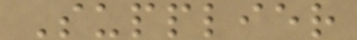Supplier
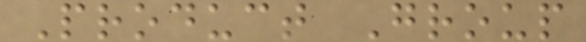Product Group
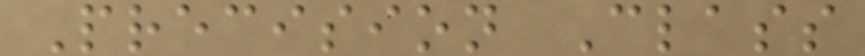Precision Class
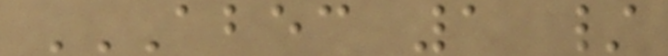ABEC 1 /
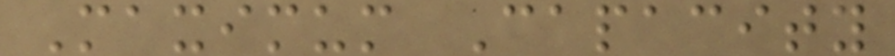Maximum Capacity
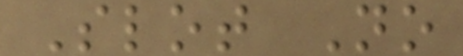Slot No
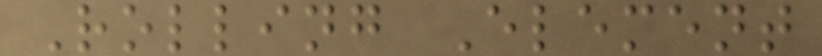Rolling Element
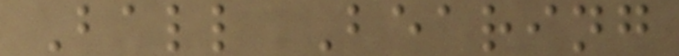Ball Bearing
